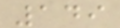149
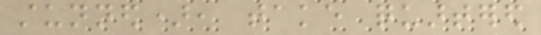stunned), take quartered
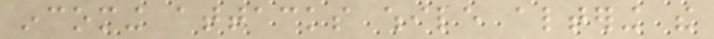incoming attacks while altering the
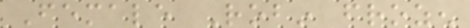Female Robin frozen
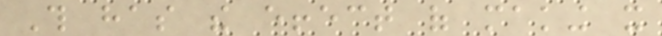This has the effect of making it
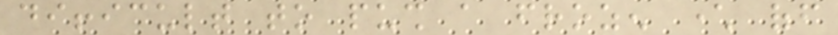difficult to push a frozen character off
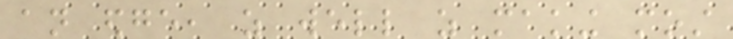an edge, as well as making most
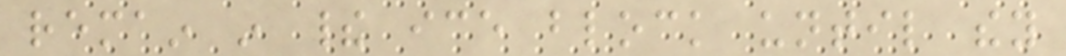remain in their ice block until they
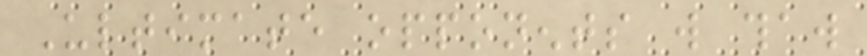Ultimate opponents will thaw
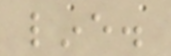line.
